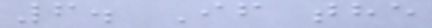6. If the
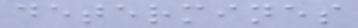determines
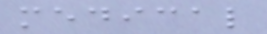medical
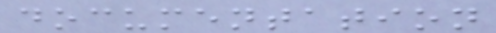documentation
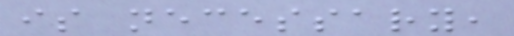is necessary,
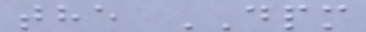the DPM
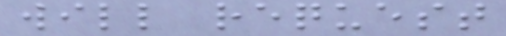will request
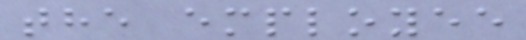the employee
